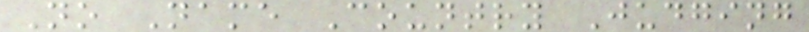No Name Country Judging
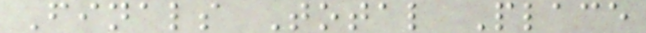Finals Total Place
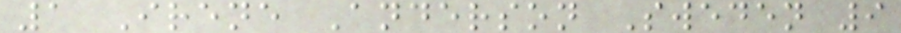1 Irene Anderson Sweden 9
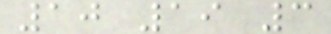10 19 3
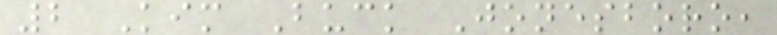2 Kim Buck Jonesboro,
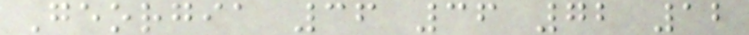Georgia 36 36 72 12
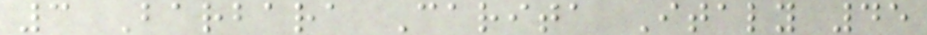3 Barbara Carita Italy 45
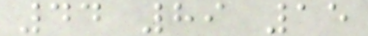44 89 15
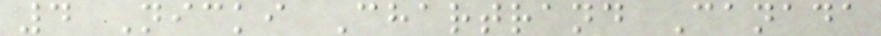4 Nicki Chartrand Canada
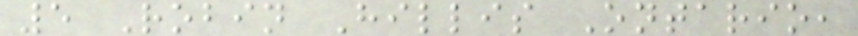5 Robin Hillis Ontario,
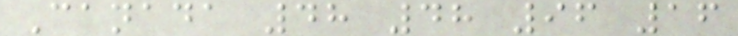Canada 48 48 96 16
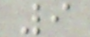9
